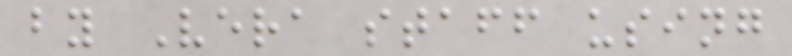by Vera staff using
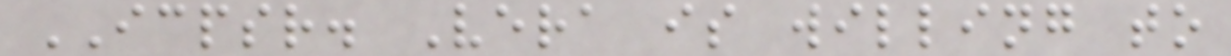ICPSR. Vera is willing to
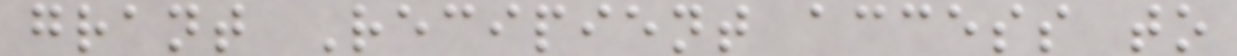grant Recipient access to
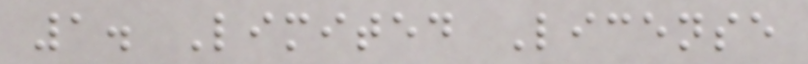1. Limited License
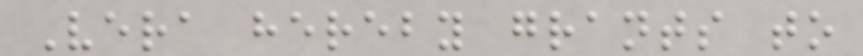Vera hereby grants to
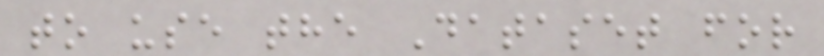to use the Dataset for
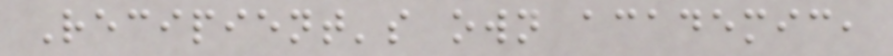Recipient's own academic,
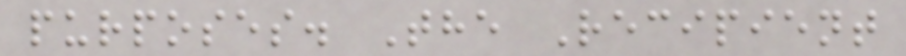purposes. The Recipient
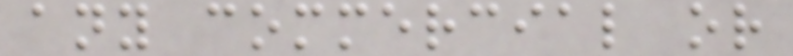any commercial or
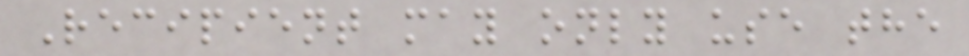Recipient may only use the
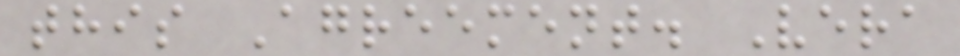this Agreement. Vera
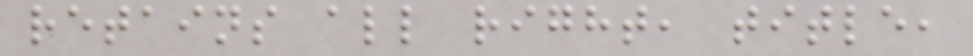retains all right, title,
